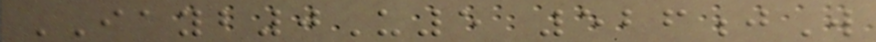IAYB0U5 526jW
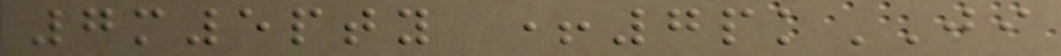7m5pty +7pkJI
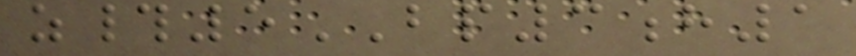z#5BP3h1
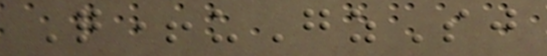Q+uGzSj
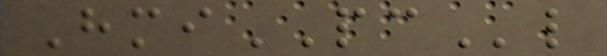HmiPCl
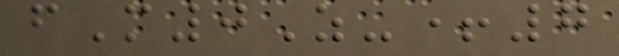fM0Z-+7
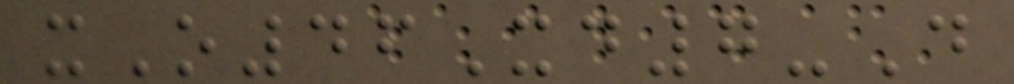xO46Xd7-D
